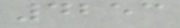4253
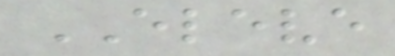ELEVE
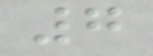7
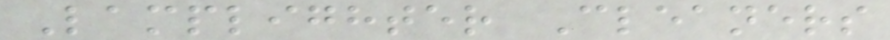Lamplighter Cleaners
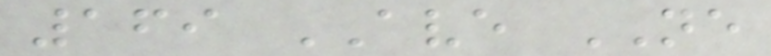169 AVE NE
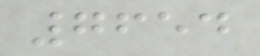7654
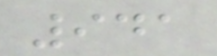941
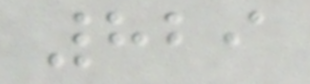829
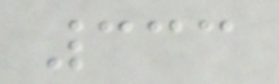333
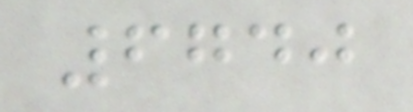6740
